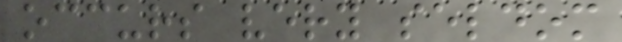occurs very seldom
